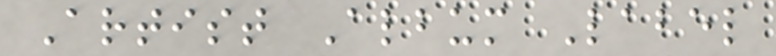Artist Album Label
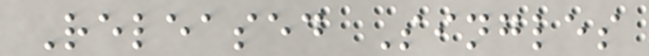Released Singles
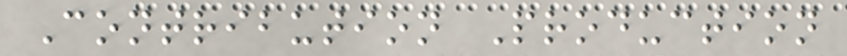Contribution Production
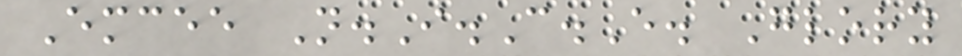Emcee N.I.C.E. Glory
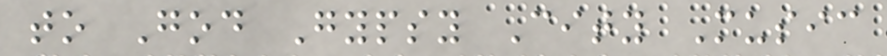to God Gypsy City Music
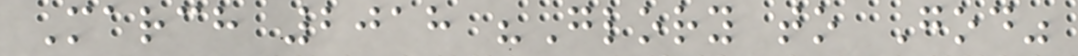March 2018 "Glory to God"
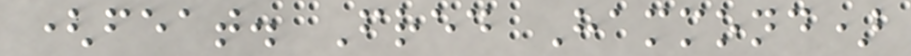(feat. Fred Hammond)
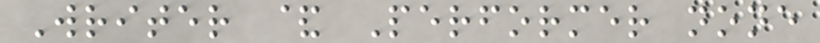Writer & Performer none
